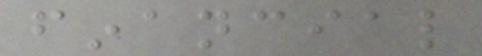financial
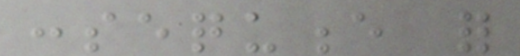consequence for
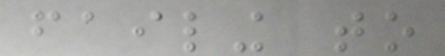failing to
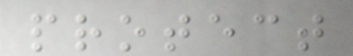protect
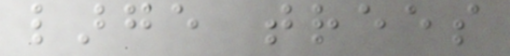large trees
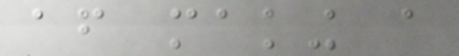after making a
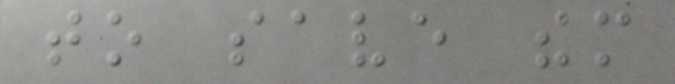to save them
